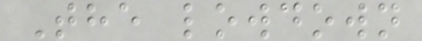The lowdown
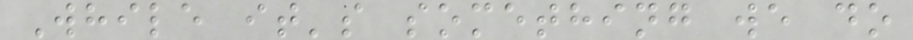While it's something we do
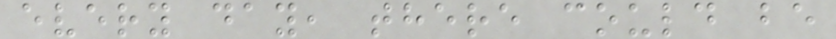every day, there could be
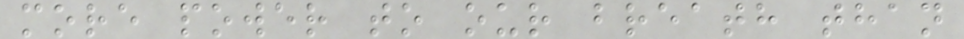more power to our breath than
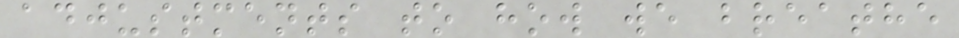adjustments to how we breathe
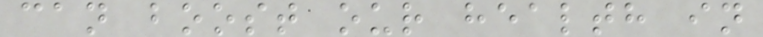can boost our health in
